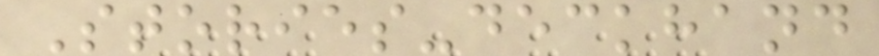Stories-deckhand
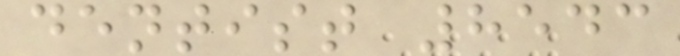dentist 8543
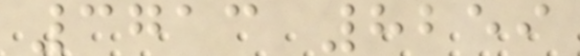3713 8259
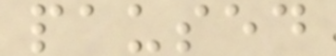paused
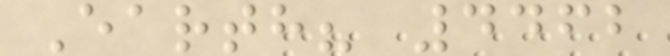Earth? 4462
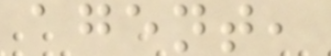agent,
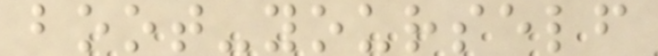boot-yourself
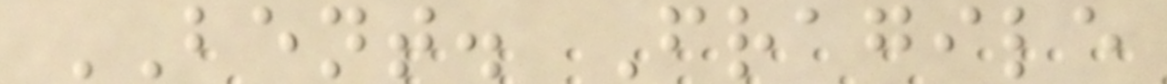BENT. Fragile
